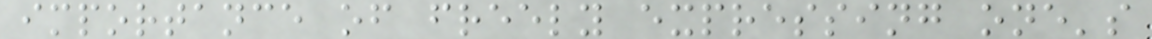importance of freely expressing one's
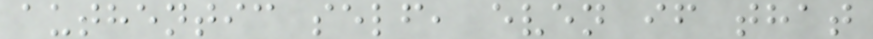authentic self, even if that
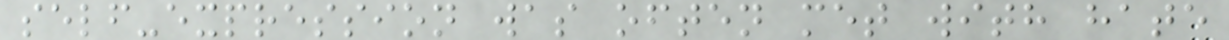self-expression was often met with hate
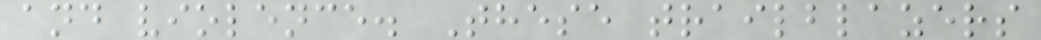and violence. These trailblazers
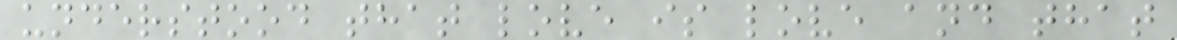understood that love is love and that
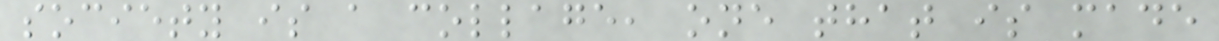society is a collage, one that is made
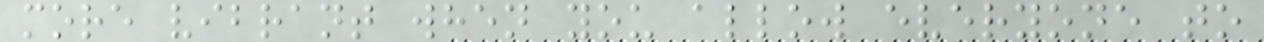more vibrant when you allow everyone to
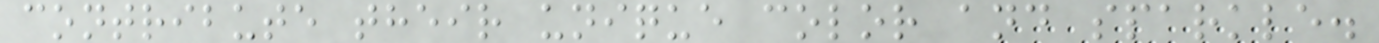contribute their unique color and sparkle.
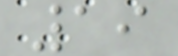19
